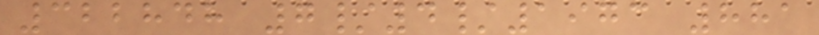322848 7/4/1973 881
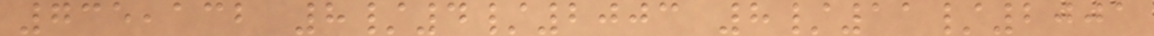735,132 8/4/2003 8/11/2001
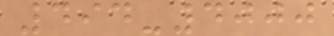494-4000
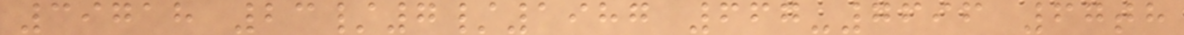39718 23/7/1987 667-7696 67th
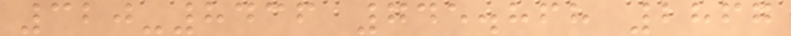320-8436 745.868 2867
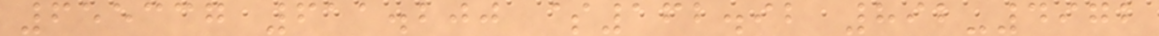655337 611.200 $162.92 892-4972
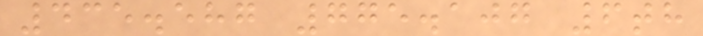435.587 775.107 6th
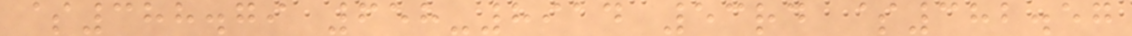$388.79 658-8914 53rd $382.57
